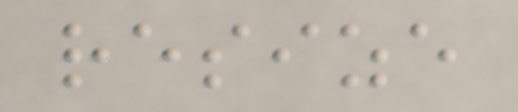resize
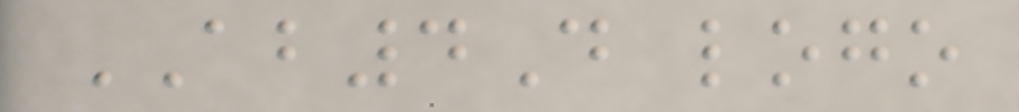AB4D logo
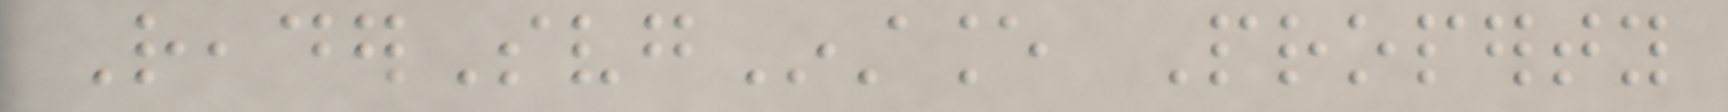ReaderSvgInstance Property
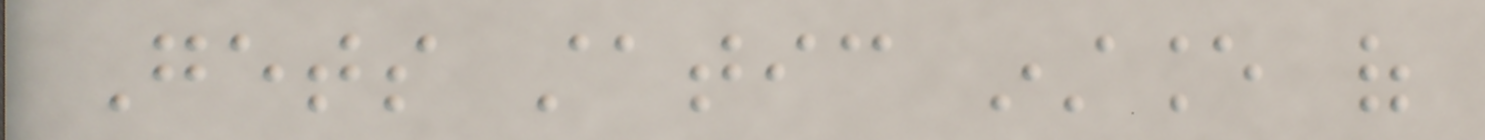Gets static instance of
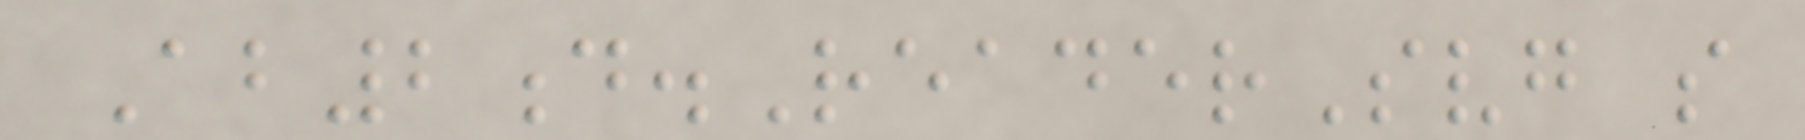Ab2d.ReaderSvg so
